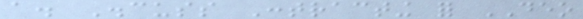a. Discuss Contracting for DEO
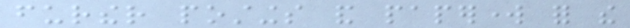further postings and paperwork for the
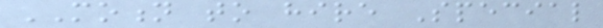MOTION to hire Special
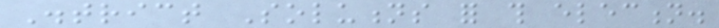District Solutions for this election.
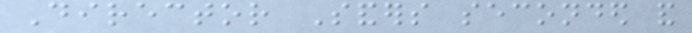Director Sanders seconded and
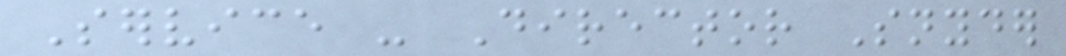Service - Director Snyder
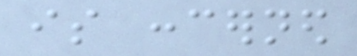is concerned
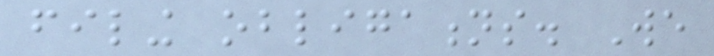filing obligations. We
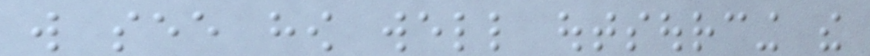will see how well outsourcing the
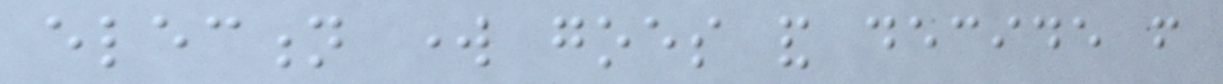election work goes and decide from
